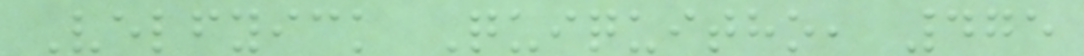Velfyick Quiquitho, 475
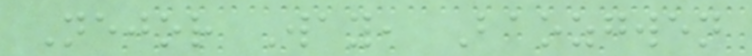Nejor Way, Baozgwen
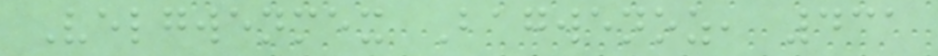Velgwenmex Bagwenoz, 431
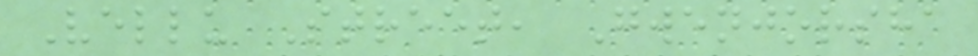Vellu Street, Gwenjorsha
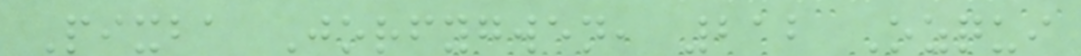Pixba Jorfygwen, 212 Ozqui
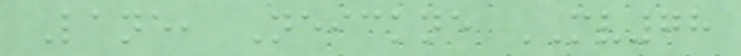Lane, Neickne MV78
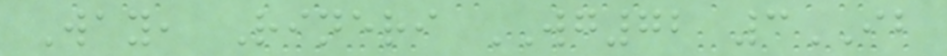Way, Rineri WG72 3IB
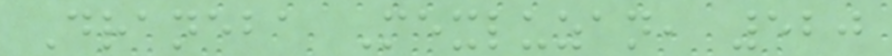Draneba Mexluzan, 520
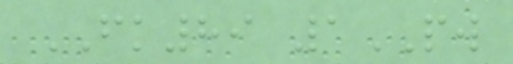FK89 1PW
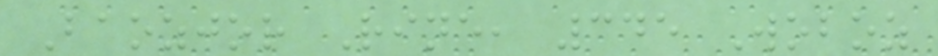Baozjor Rine, 345 Woboz
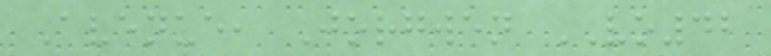Avenue, Jorgwen VO42
